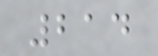214
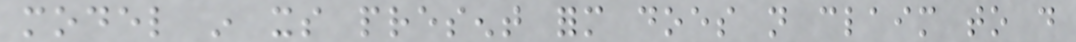model in its present form does not claim to do
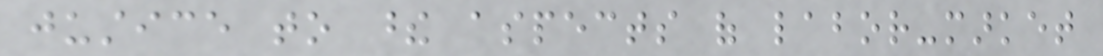justice to these aspects of labor-market
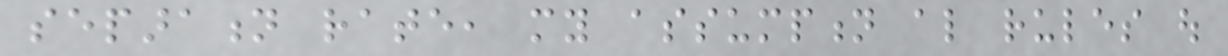separation rate, my assumption also rules out
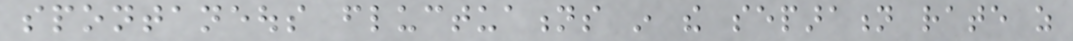spontaneous fluctuations in the separation rate as
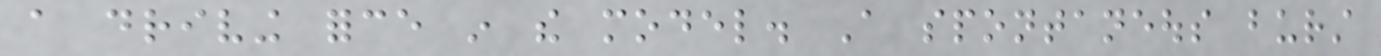a driving force in the model. A spontaneous burst
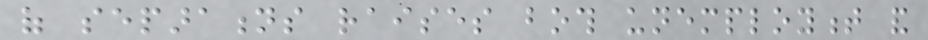of separations raises both unemployment and
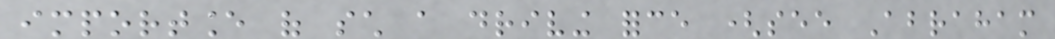importance of such a driving force (see Abraham
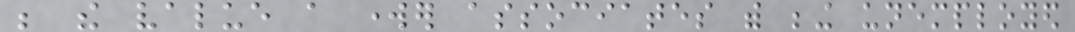be the value a worker associates with being unemployed
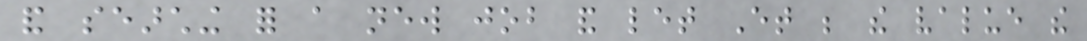and searching for a new job and let Et be the value the
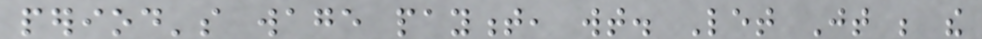period's wage payment, wt. Let Jt be the
